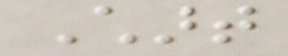Chart
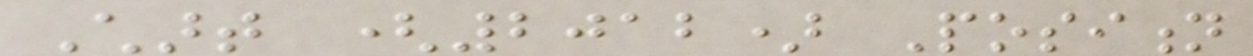Chart (2012) Position
